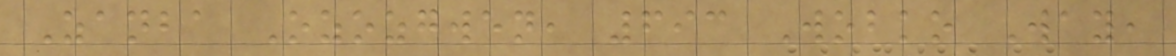Zanba Ozozgwen, 693 Wobko Way,
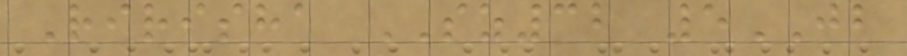Ririsha SZ32 5JB
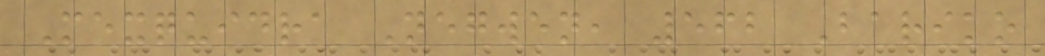Mexquidra Negwen, 562 Bariko
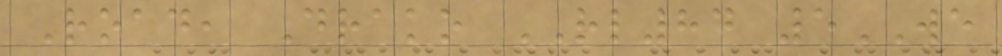Road, Drako RL84 5WE
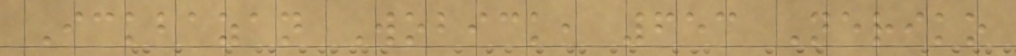Ickbazan Wobick, 653 Neriko
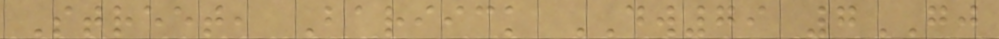Street, Bariick DW79 7GJ
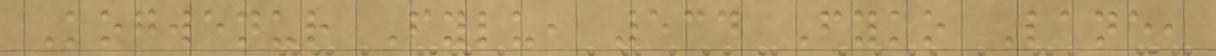Kogwenur Fylu, 534 Fyko Lane,
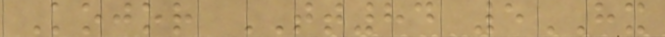Kojor TT84 5HX
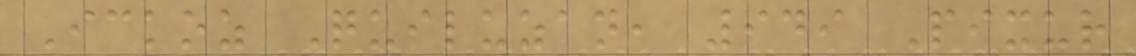Ickoz Quiluzan, 949 Pixur
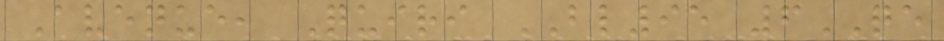Avenue, Quiri BL95 6QE
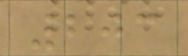203
